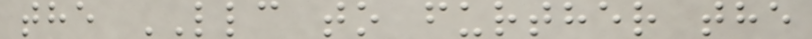the LLC to further the
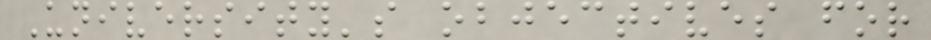University's objectives for
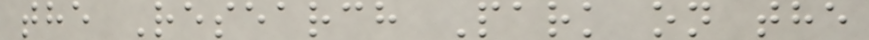the Research Park on the
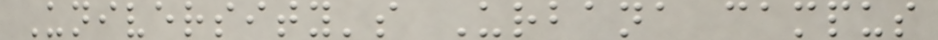University's Urbana campus
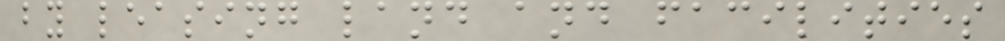by leasing land and facilities
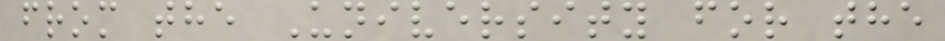from the University for the
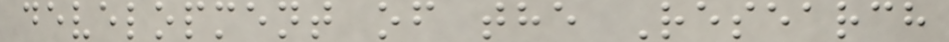development of the Research
